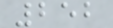252
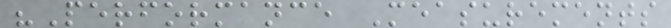"Performance Measurements
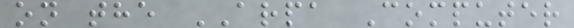on the ARPA Computer
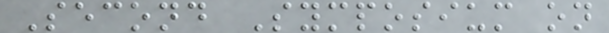Second Symposium on
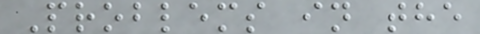Problems in the
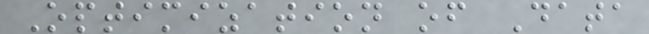Optimization of Data
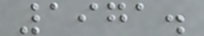1971.
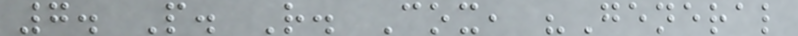7. P. R. Cox, "General
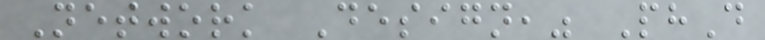Network Design," PhD
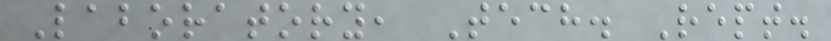Laboratory, Tech. Rept.
